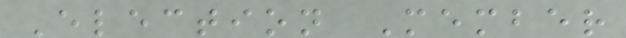Election Member
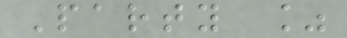Party %
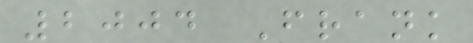2004 Frank
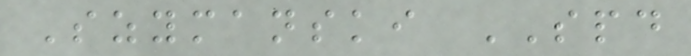Szymanski SPD
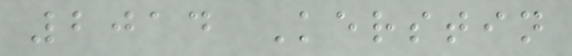2014 Kerstin
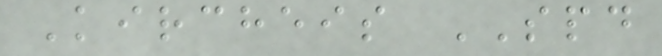Kircheis SPD
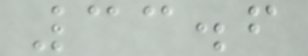33.6
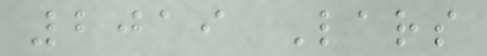2019 Lars
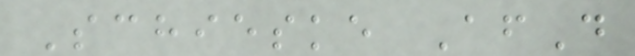Schieske AfD
